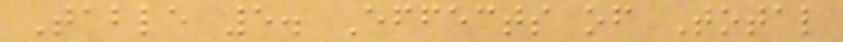Table 5. Effects of Total
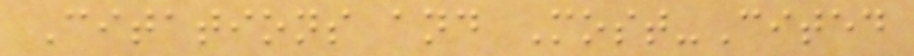Citations and Most-Cited
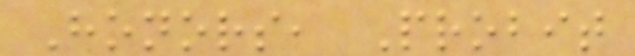Honors, Probit
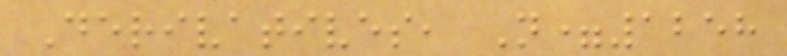Derivatives, N=1258
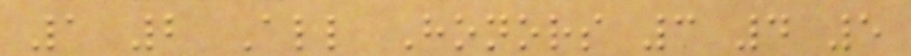1 2 All Honors 3 4 5
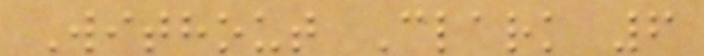Without Clark 6
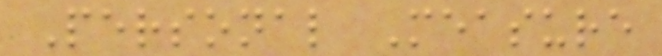Personal Measure
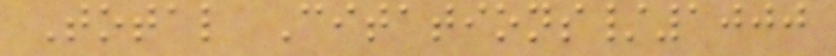Total Citations/1000
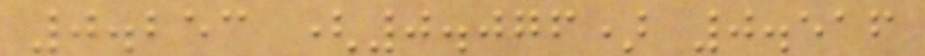0.253 (0.076) 0.516
